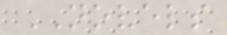NOVELS
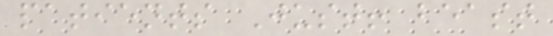patients Just! beast
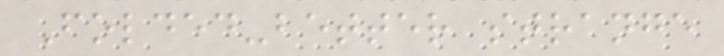Folded-better strange
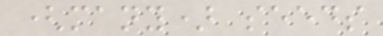(many) seeds
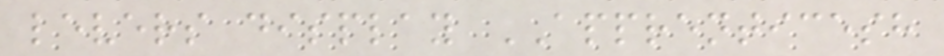levers display APPRENTICESH
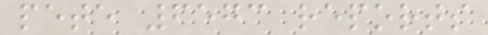pete 6573 reports
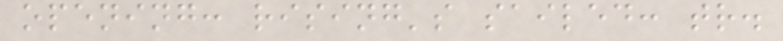opening: rising's sailed: tr.
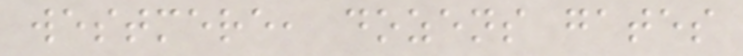westmere, dozens gates
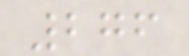276
